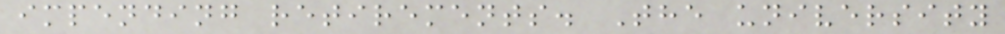impending retirements. The university
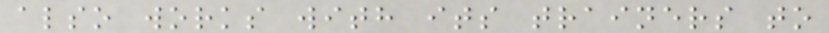also works with its trainers to
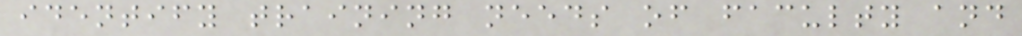identify training needs of faculty and
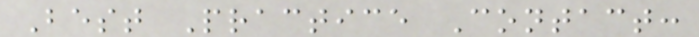Best Practice Contact:
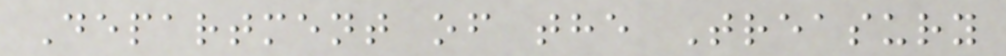Department of the Treasury
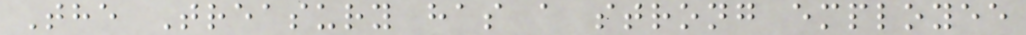The Treasury has a strong employee
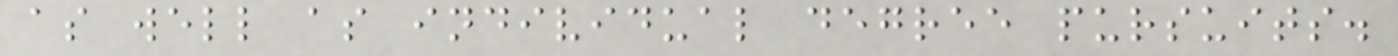as well as individual degree pursuits.
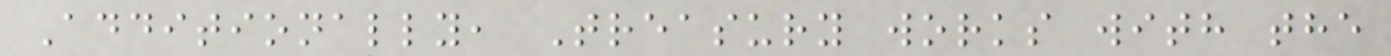Additionally, Treasury works with the
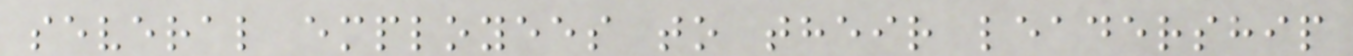several employees to their leadership
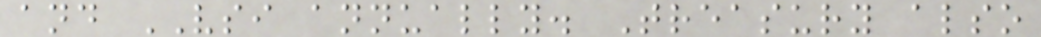and VSI annually. Treasury also
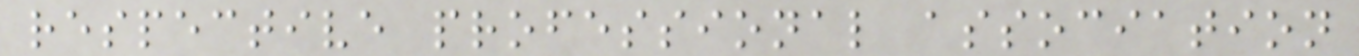respective professional association
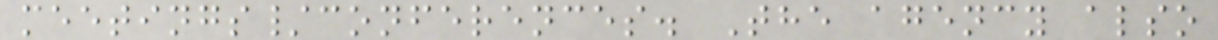meetings/conferences. The agency also
